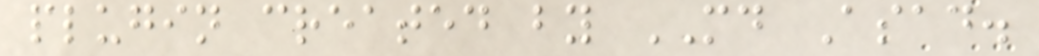plugin created by MD Asad.
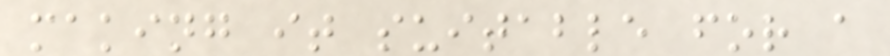making it suitable for a
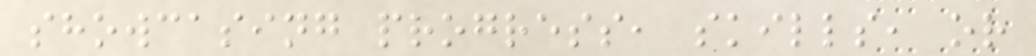showcasing progress, skills, or
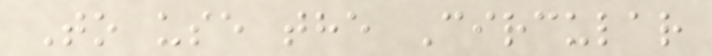To use the Circular
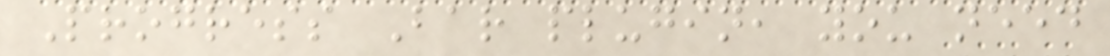Progress Bar plugin, you need
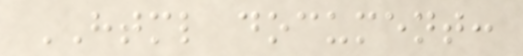HTML document:
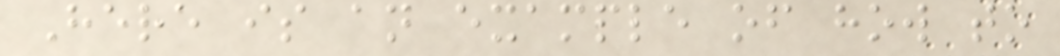Here is an example of how to
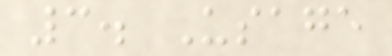3. Usage
